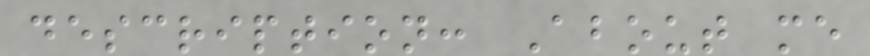description: About me
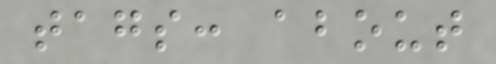tags: about
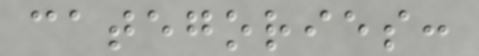categories:
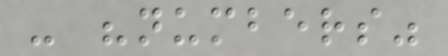- "numbers"
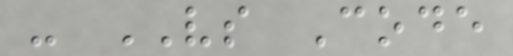- VS Code
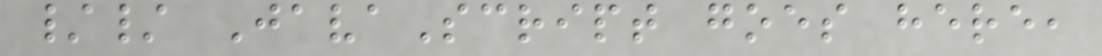// JavaScript goes here,
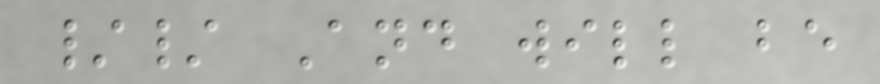// And will be
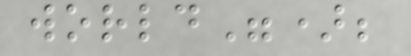world");
